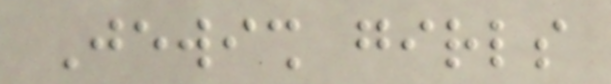Jewish girls
